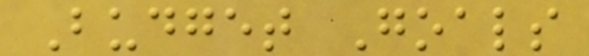Budget Goals
